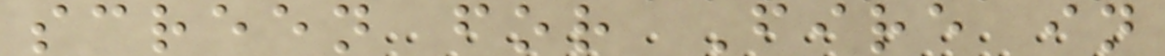screen for Fire in
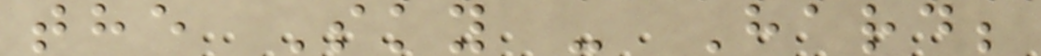the Sky - Hard;
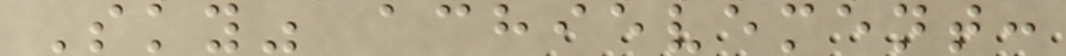Sky" achievement:
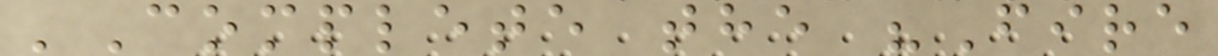'Complete the "Fire
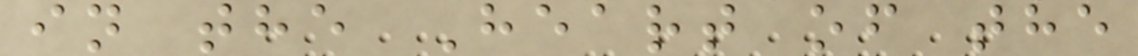in the Heart of the
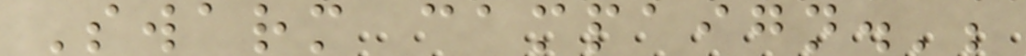Swarm campaign.';
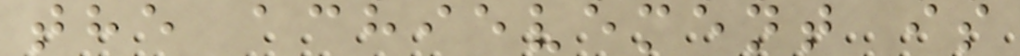the achievement is
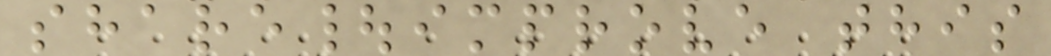share|improve this
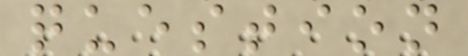question
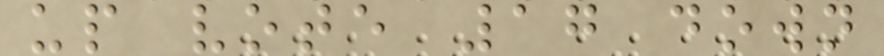up vote 17 down
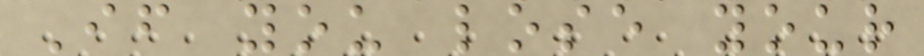If you lose your
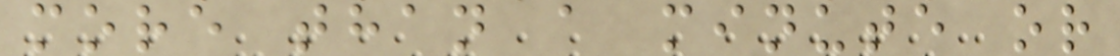more than a minute or
